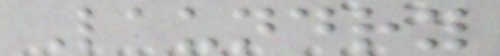Laundry
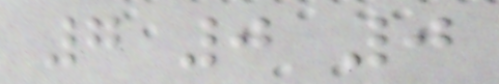7 0 0
